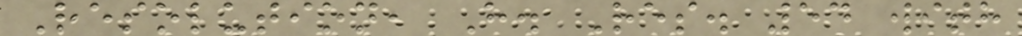Resolution, H. Res. 54 with
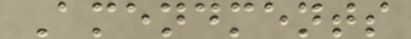Amendments
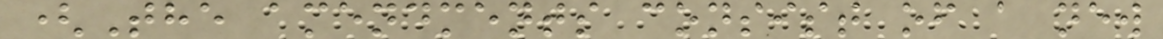(The amendments consist of a new
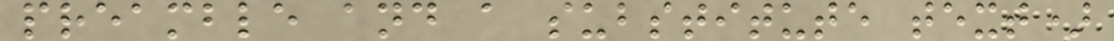preamble and a substitute text)
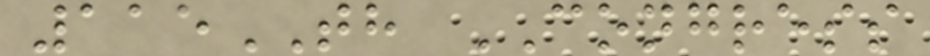115TH CONGRESS
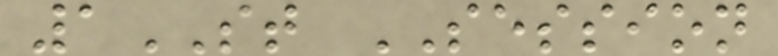1ST SESSION
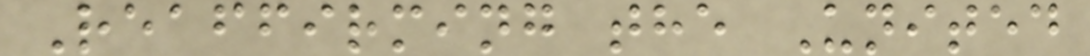Reaffirming the United
